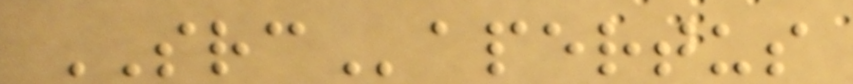SRCapertus
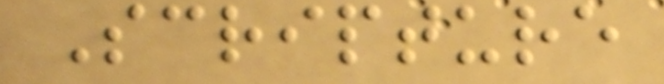Scripture
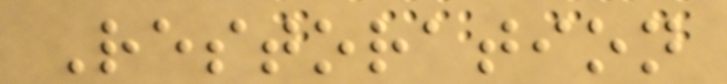Restoration
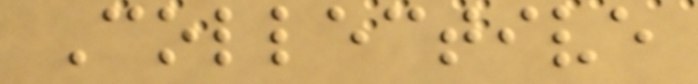Collective
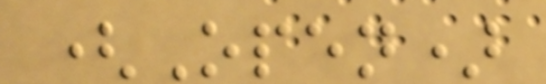(Open)
